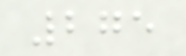275
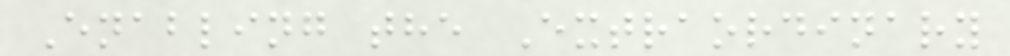Enabling the Extraordinary
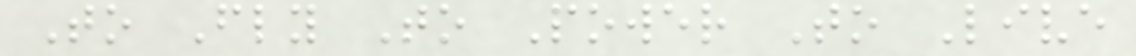To Fly To Power To Live
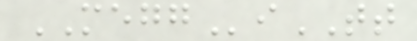MEGGiTT
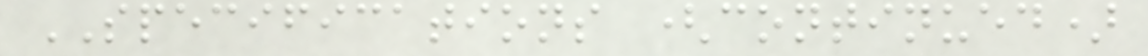SPECIFICATIONS (continued)
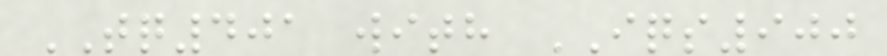TQ401 with IQS900
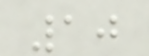10
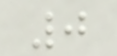0
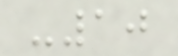-10
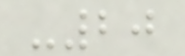-20
